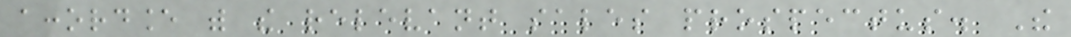accordance with the relevant sales prospectus. The
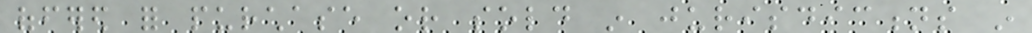offered for purchase or sold in jurisdictions in
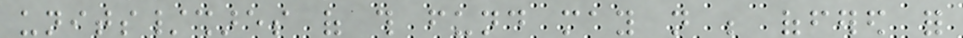units/shares of this fund may not be offered for
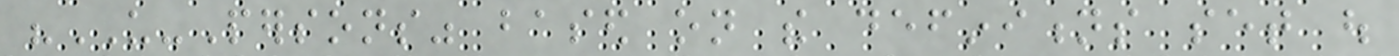"US-Persons" based on the definitions set out
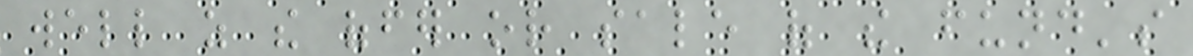well as the offer or sale of the fund's
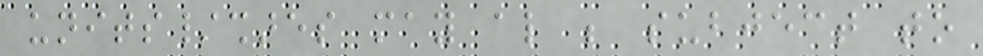units/shares may also be subject to
